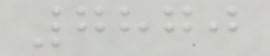7870
